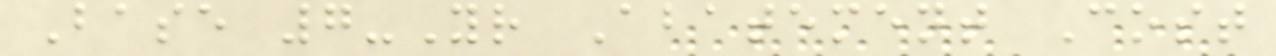Base 7-Yr Abatement Cost
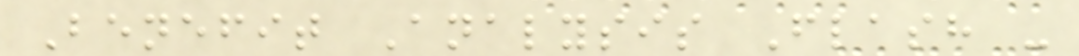Benefit Analysis Flash -
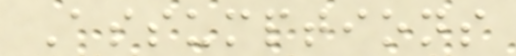Assumptions
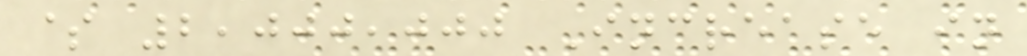$ 2,000,000 Increase in
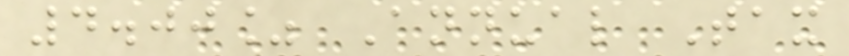4.00% Annual Tax
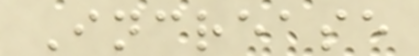Increase
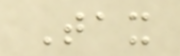Tax
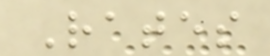Rates
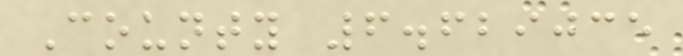County 6.629035
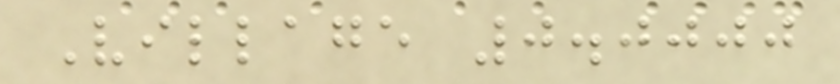Village 0.0000
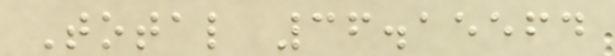Total 36.15564
